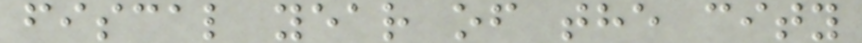fiscal year of the city
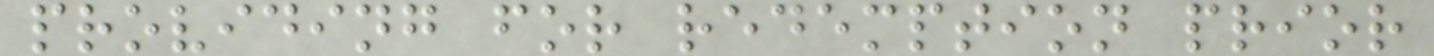providing for redemption prior
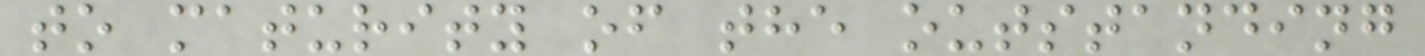to maturity of the outstanding
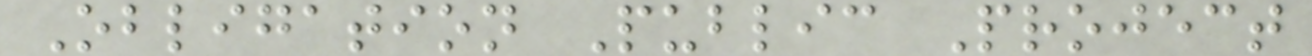Obligation Public Project
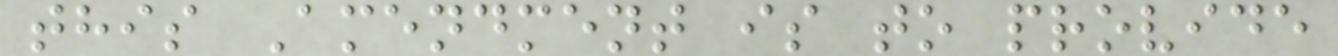this Amendment is to provide
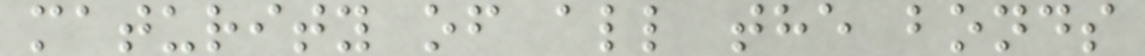maturity of all the bonds
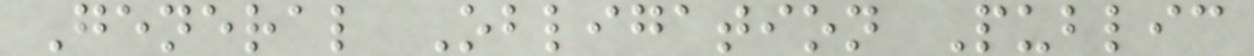General Obligation Public
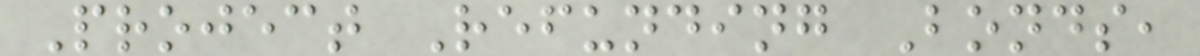Project Refunding Bonds,
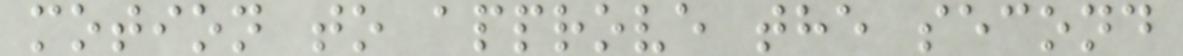motion to approve the second
